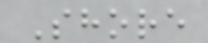Shore
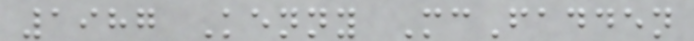1987 Kenny McFadden
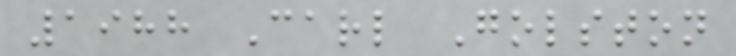1988 Carl Golston
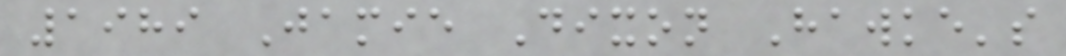1989 Jamie Dixon Hawke's
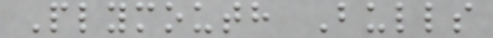Plymouth Bulls
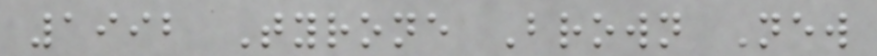1992 Tyrone Brown New
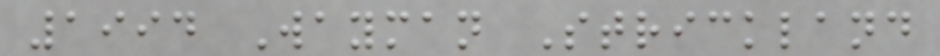1994 Wayman Strickland
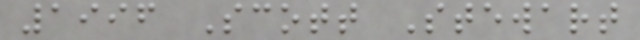1996 Scott Stewart
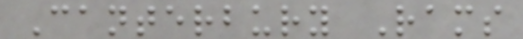Canterbury Rams
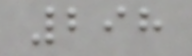298
